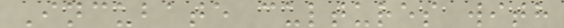Incubate cultures with
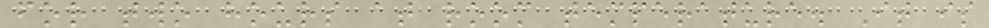for two hours at room temperature. It is
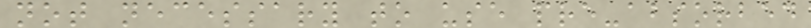not necessary to use pre-absorbed
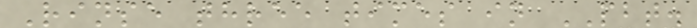Rinse three times in PBT.
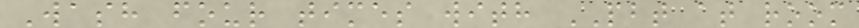Wash four times with PBT at room
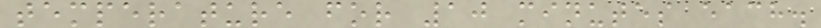temperature for 10 minutes each.
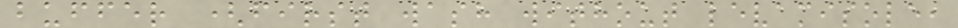buffer (first wash without levamisole,
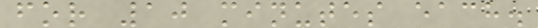for 10 minutes each.
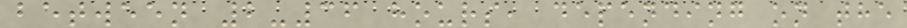between 2-36 hours, depending on the
